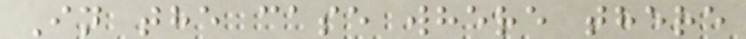In the case where there
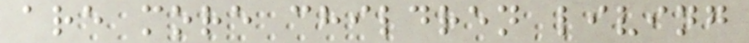are more children living
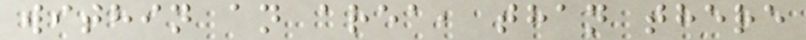within an area, than there
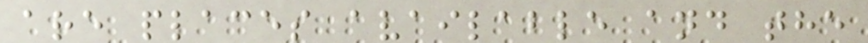are places available and the
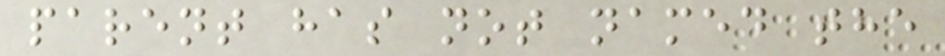parent has not named the
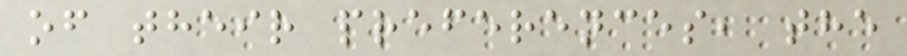of their preferences, the
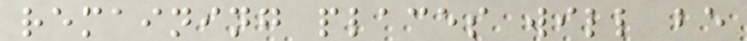remaining places will be
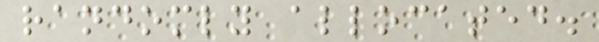randomly allocated.
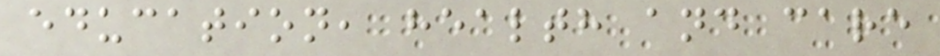education, health and care
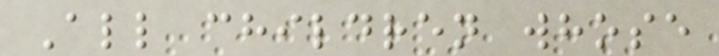All children whose
